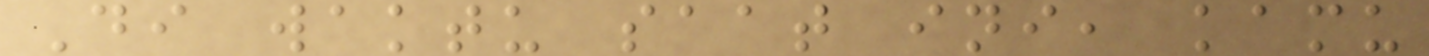Di waktu saat ini, kamu
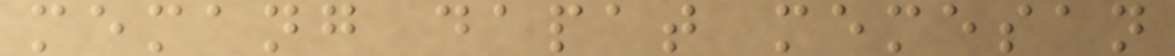memang dapat memesan
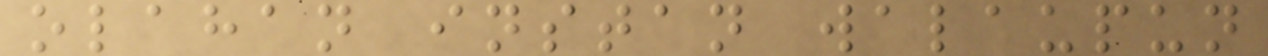olahan instan walaupun
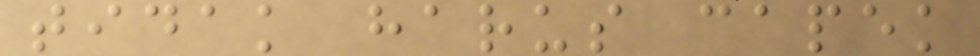tidak harus capek
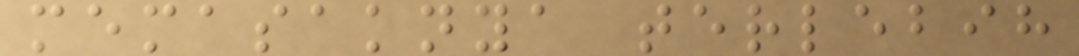memasaknya terlebih
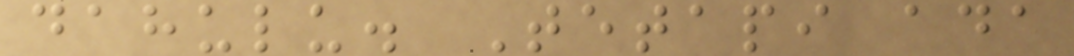dahulu. Tetapi ada
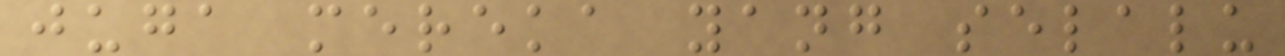juga mereka yang selalu
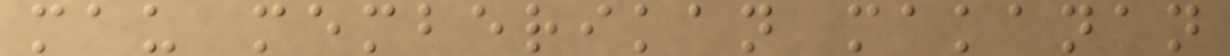mau memberikan makanan
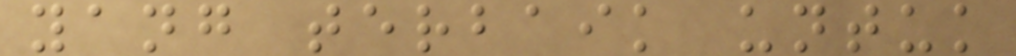yang terbaik untuk
